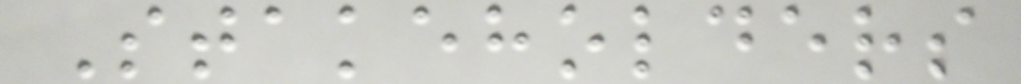Stakeholders
